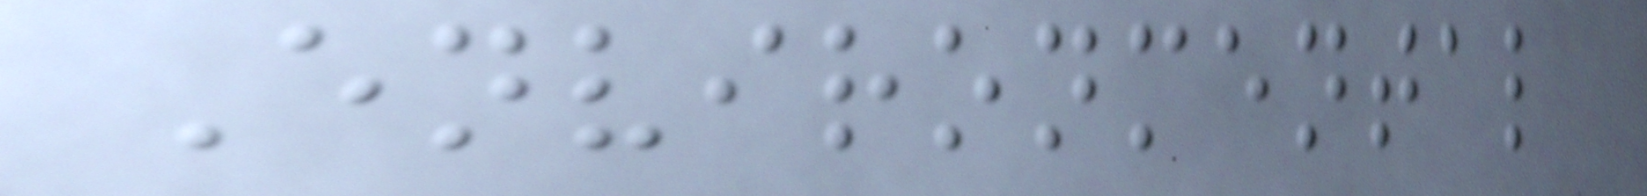Environmental
